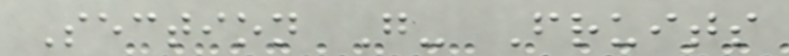Section G- Fruits
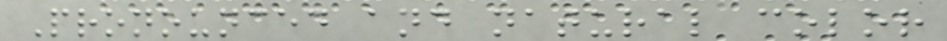Pronounced and natural color
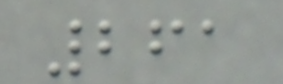261
